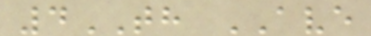4TH AVE
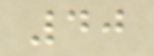40
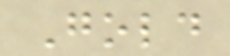Gold
